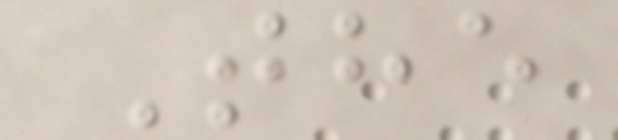The
